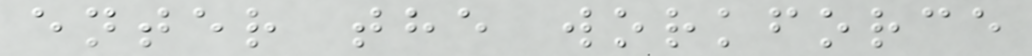enter the workforce
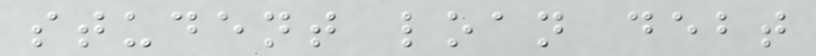student loan debt
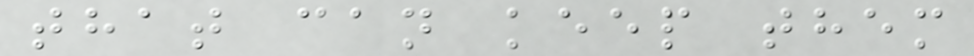that can keep them
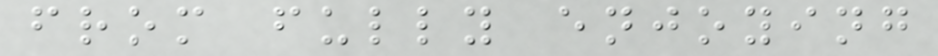from fully enjoying
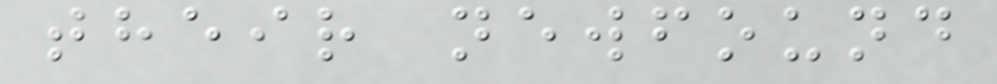their newfound
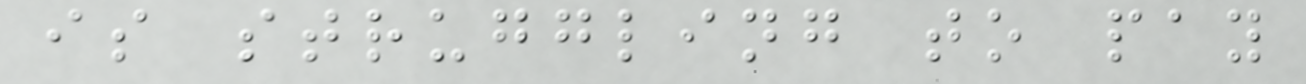is struggling to pay
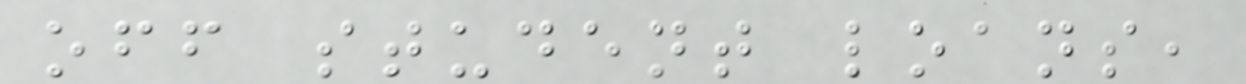off student loans,
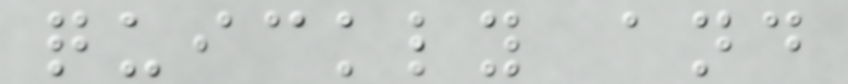quickly and
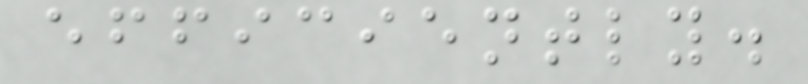efficiently.
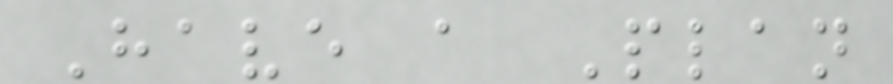Have a Plan
